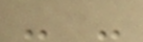- -
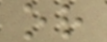or
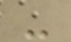-
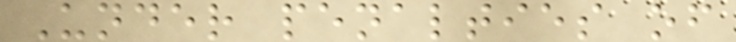Under penalties of
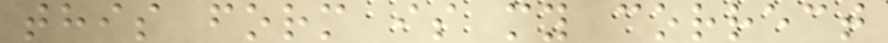this form is my correct
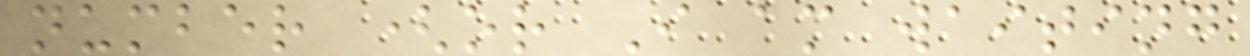number (or I am waiting
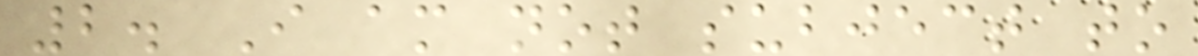2. I am not subject to
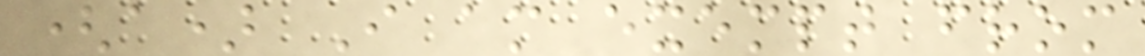(a) I am exempt from
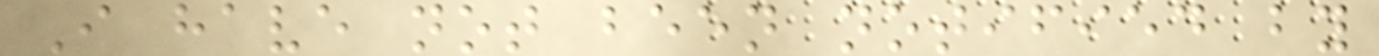I have not been notified by
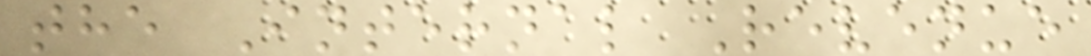the Internal Revenue
